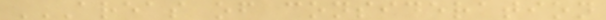AREAS OF CONSIDERATION
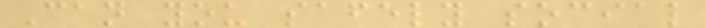Can you safely social
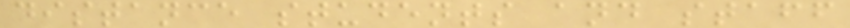distance students and staff
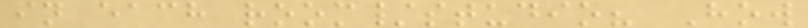in each room/studio? How
